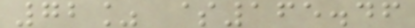72% $165.46
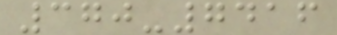370-7416
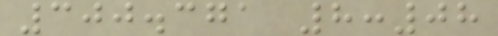300.371 8:08
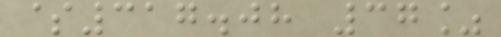$317.08 37%
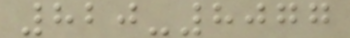820-8077
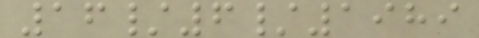16/6/1989
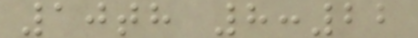10th 8:22
